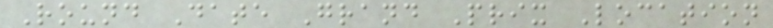Round Date Grand Prix Location
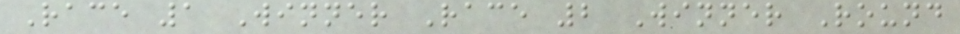Race 1 Winner Race 2 Winner Round
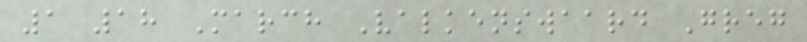1 18 March Valkenswaard Greg
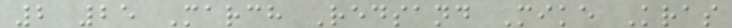2 25 March Redsand Mike Kras
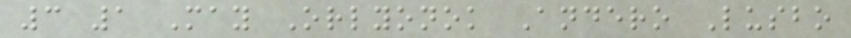3 1 May Orlyonok Andero Lusbo
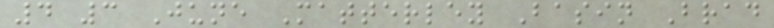4 3 June Matterley Basin Brad
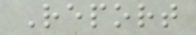Report
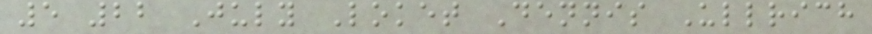5 22 July Loket Dennis Ullrich
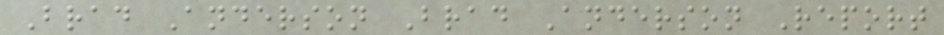Brad Anderson Brad Anderson Report
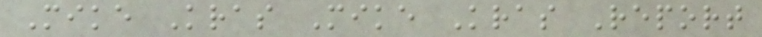Mike Kras Mike Kras Report
